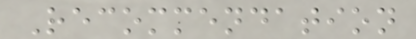Recommendation
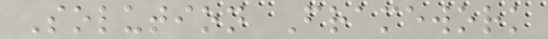Solution Framework
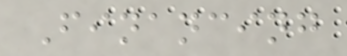Financing
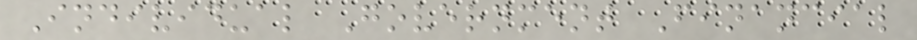Individual Government Financial
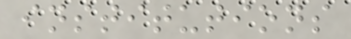institutions
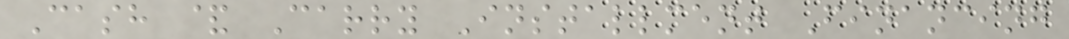Cash & Carry Installment Financing
